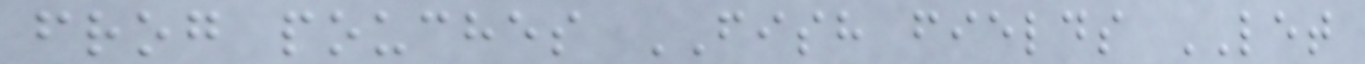frog pouches FISH fields LET
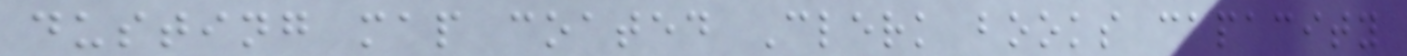dusting map coated Clerk books capacity
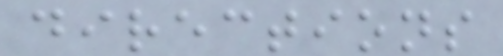directions
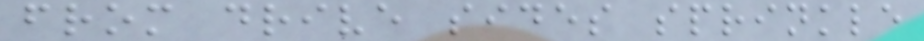from drive sides sprinkle
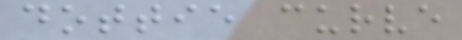dottie curve
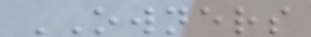OWNERS
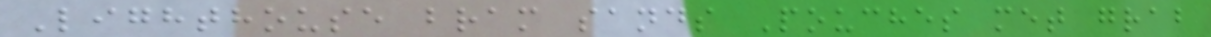Lighthouse bram sands Pouches met grab
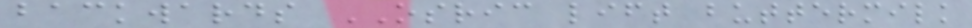backwards OSRIC lift buttermilk
